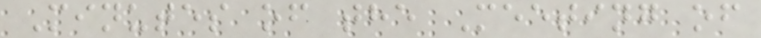Minutes of the Meeting of
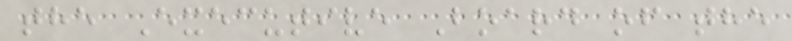the Executive Board of the
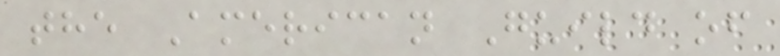the American Guild of
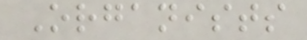Organists
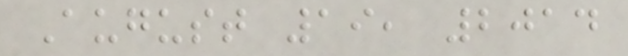August 19, 2014
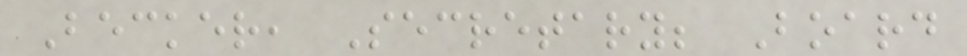Becker, Secretary; Board
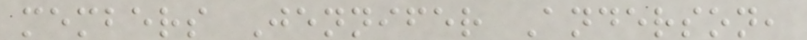members Jennifer Anderson,
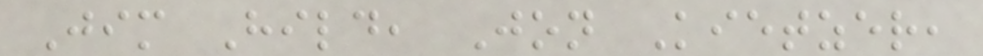Jim Hild, Jon Kietzer,
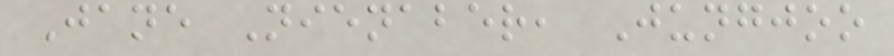Jane Nienaber, Jungjoo
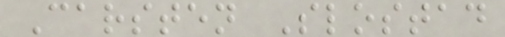Carsten Slostad
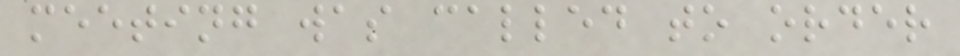meeting was called to order
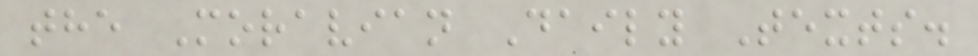the Moravian Daily Texts.
